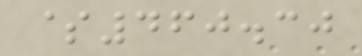$460.30
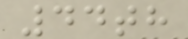44th
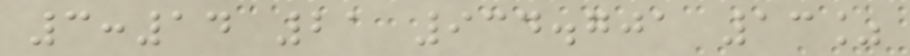3:14 21 934.701 13%
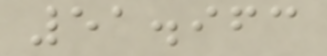51.963
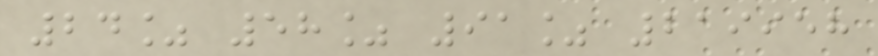24% 58% 91% 219958
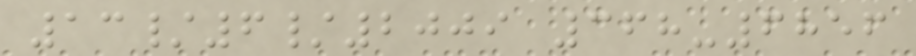13/6/2009 368-6856
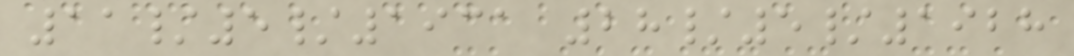11/5/1931 28/5/1928
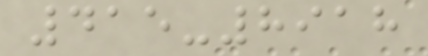415-8918
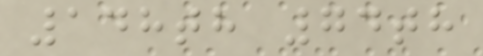148th 74th
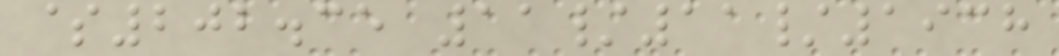$202.35 11/11/1938
